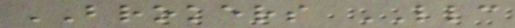BROKERS LLC
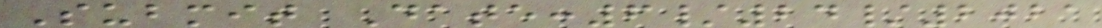Submit Date:6/24/2021
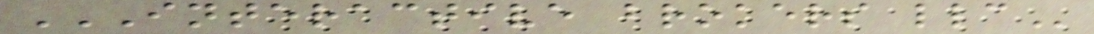INTERACTIVE BROKERS LLC
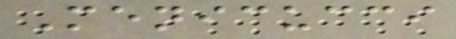Menicucci
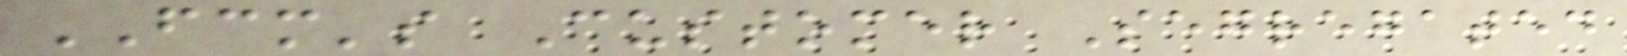FCM's Customer Segregated
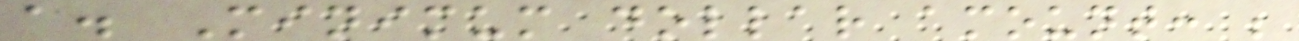a. Minimum dollar amount: ;
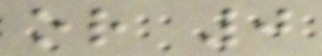or 0
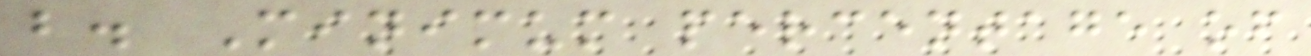b. Minimum percentage of
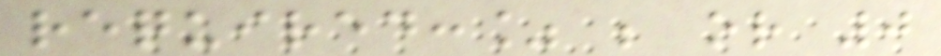required:% ; or 0
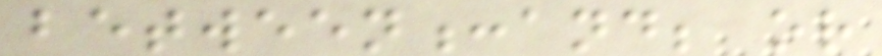between:and; or
